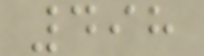498
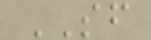SF
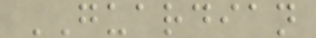GUARDIAN
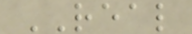REAL
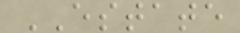ESTATE
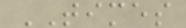TIMES
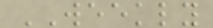WEEKLY
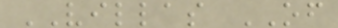VILLAS OF
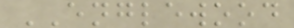ENGLEWOOD
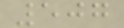507
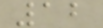12
